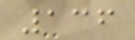136
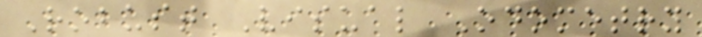Robust Visual Odometry
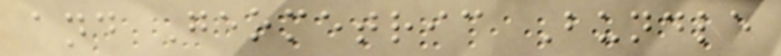and Geometric Bundle
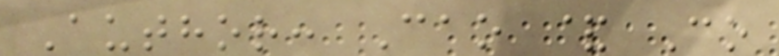Author: Cao & Co
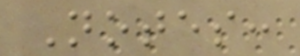Notes:
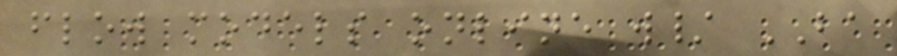flow models online w/ BA
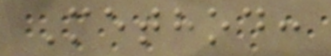Method:
